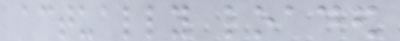actually loaded
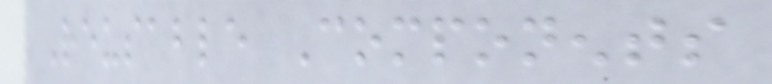Reusable Components
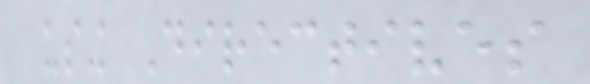using Directives
